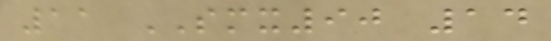11 SMX90 14
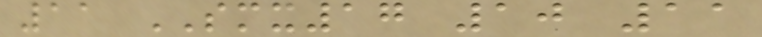11 SMX17 10 11
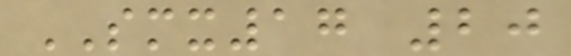SMX17 20
